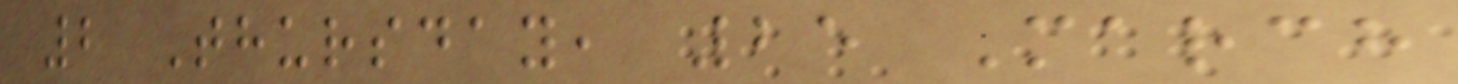2 Thursday, 25 March
